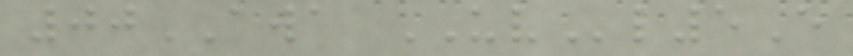00AWA UVl5E
